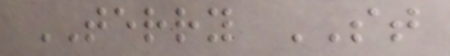TERRY ST
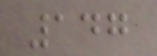147
